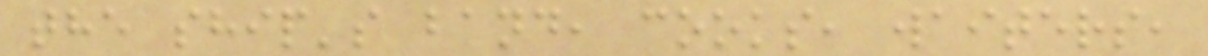the ship's band, cooks, waiters,
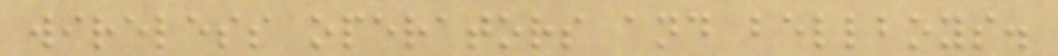wireless operators and bellboys.
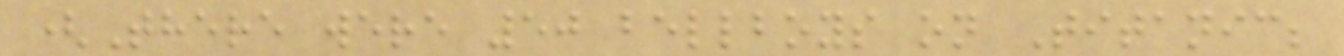(There were 50 bellboys on Titanic;
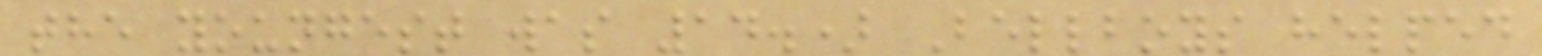the youngest was 14.) Bellboys helped
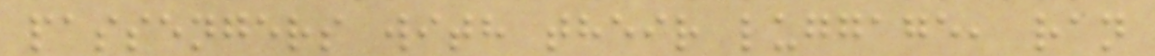passengers with their luggage, ran
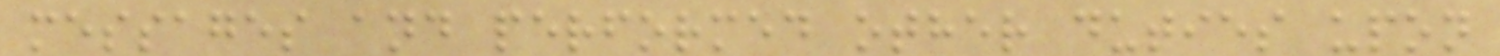messages and performed other duties upon
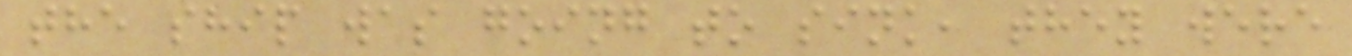the ship was going to sink, they were
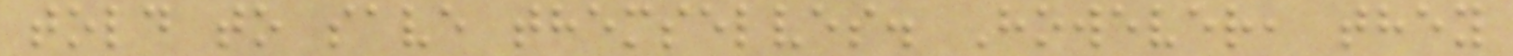told to save themselves. However, they
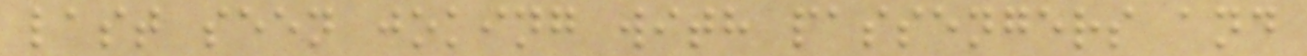last seen joking with passengers and
